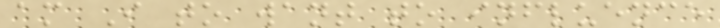am I to want to influence
